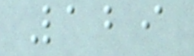129
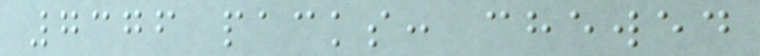7376 packs: chewed
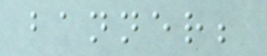banner;
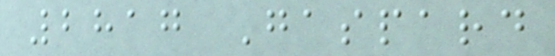2817 Gaspard
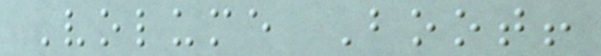Volume Boot!
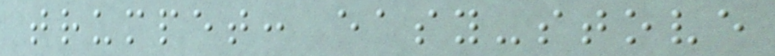trumpet: easy-stove
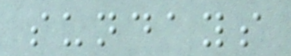sundays
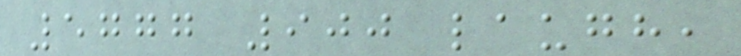5777 900 laugh,
